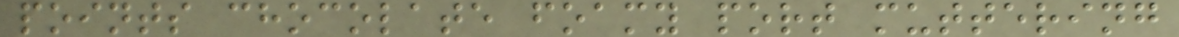points chocolate foamy port muttering
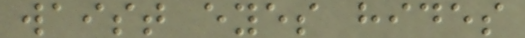waist eyes hides
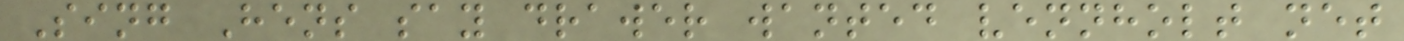Sing Hens say drawer wanted vennholt net
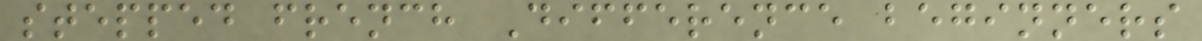stepped french Difference beginners
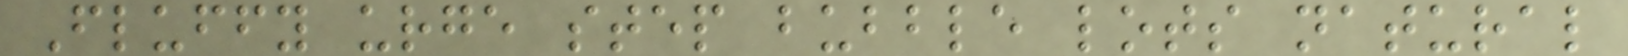Fluffy urge step bubble lots natural
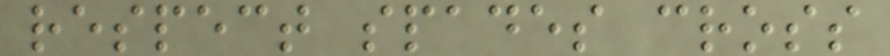respect spades cross
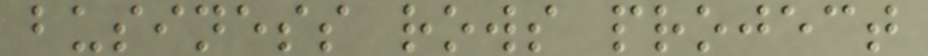business rows project
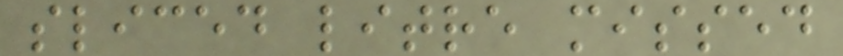sliced litre missed
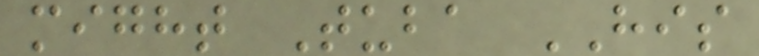might Tuba HIS
